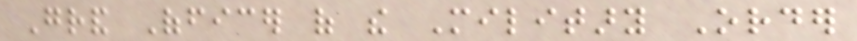Grand Officer of the Military Order
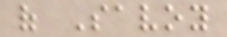of Savoy
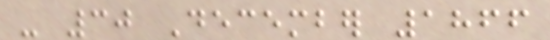- 30 December 1866
